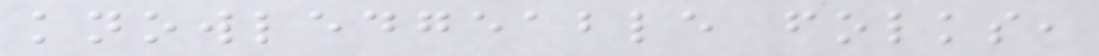knowledgeable folks,
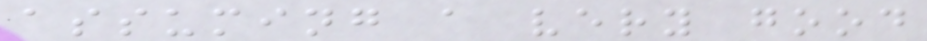assuming a very good
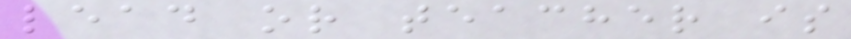lead or teacher is
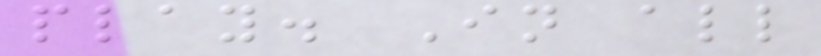play. In all
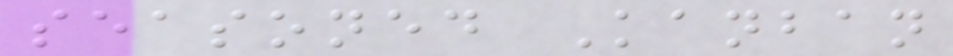seasoned Kanban
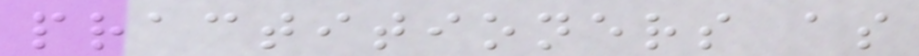practitioners as
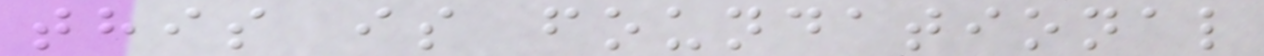this is foundational
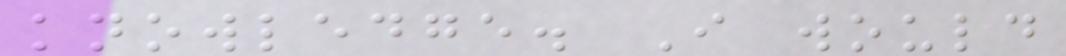knowledge. I would
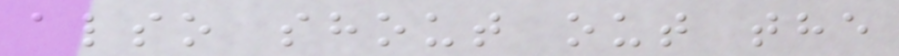also shout out the
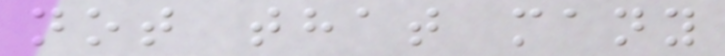not that many
